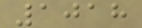1018
